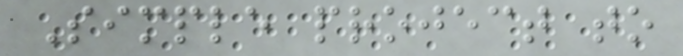Simple project to
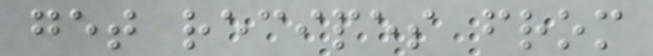get recipes from
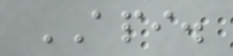API.
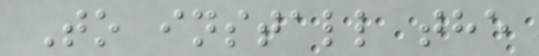To install the
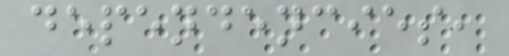dependencies,
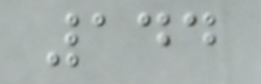144
